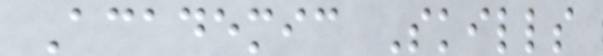Academic Skills
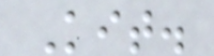Kit.
